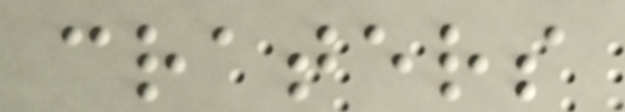craters
